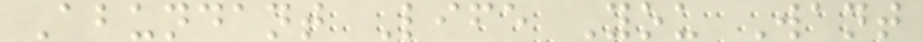Abundant Life You Want
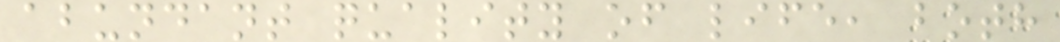abundant quality of life, both
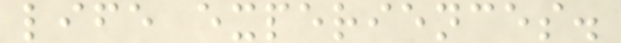life experiences.
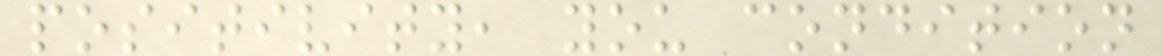positivity, you condition
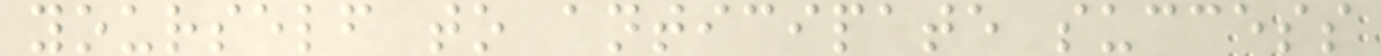yourself to anticipate success
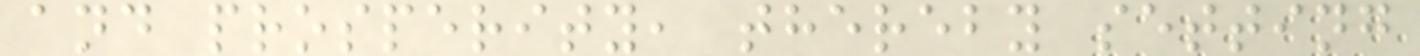and prosperity, thereby setting
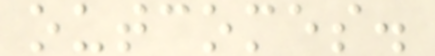outcomes.
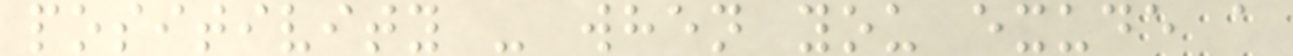positivity - when you exude a
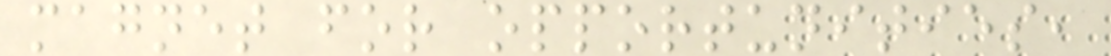magnet for opportunities,
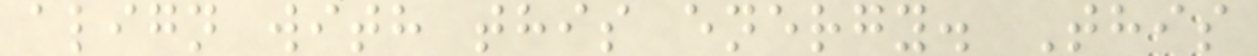align with this energy. This
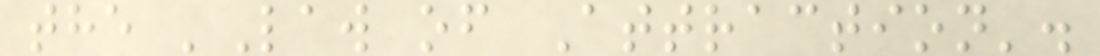the 'Law of Attraction'.
